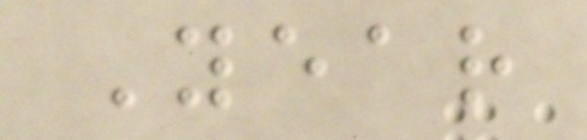Year
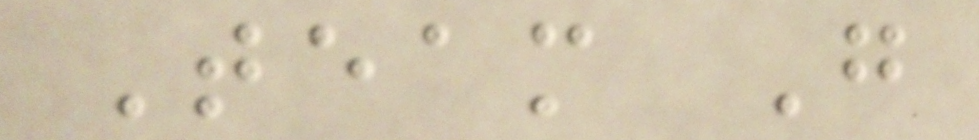Team G
